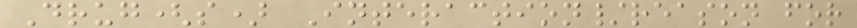Drug(s) Interaction/reason for
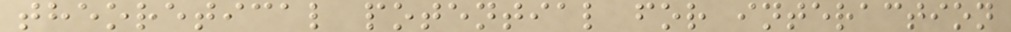theoretical potential for interaction
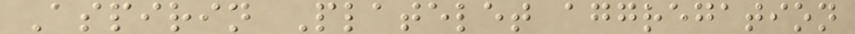Aspirin Platelet aggregation
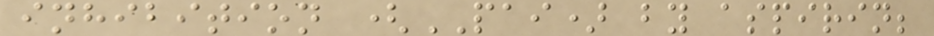inhibition (PAI) by aspirin;
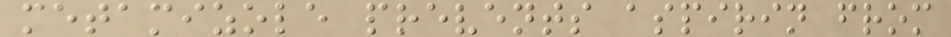metamizole prevents aspirin from
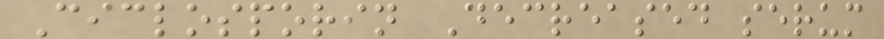Ciclosporin Decreased serum
